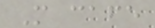M cafe
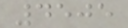4505
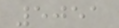5051
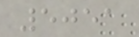5051
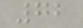72
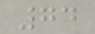74
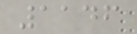1146
